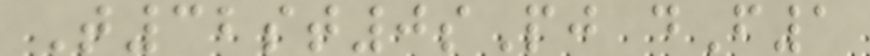T32st0sPj dF1
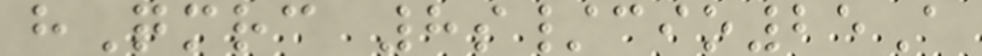hQmrc 8s/cio25A
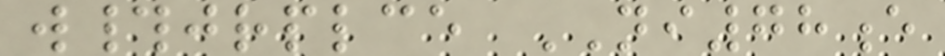w#jrplce NI78e
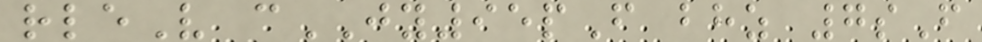rleV cJY95pF bhz 7sF
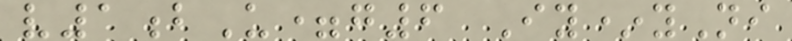v1bU=g6 Iy*yNi
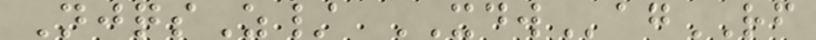NjqsZ/ XDWagRF
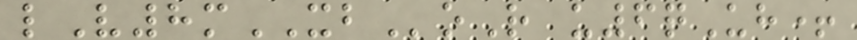lV8mXBoR u6qUh+
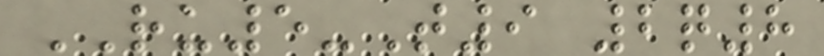RU5-T9 2q8
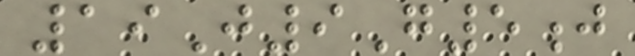19J9G5j
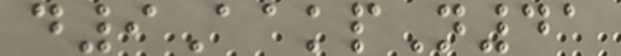d9AakpN41
